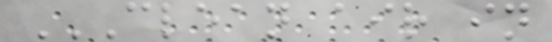CLEAN AIR IN
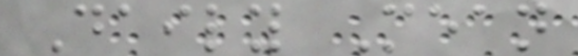Daily Mean
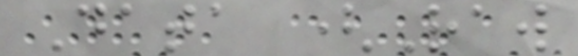Data (Raw
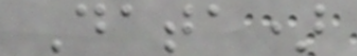Data)
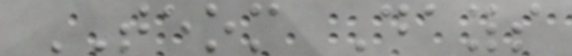TEOM Days
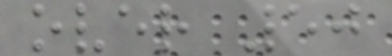over 50
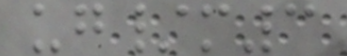ug/m3
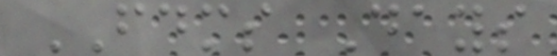FDMS Days
